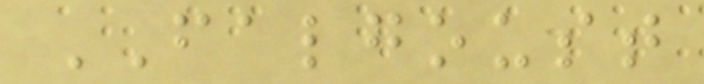FALGOUST
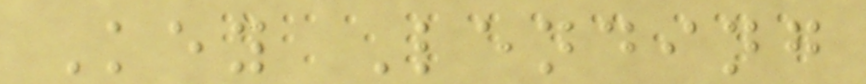Key Lending
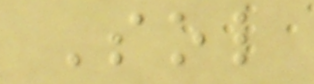Sol
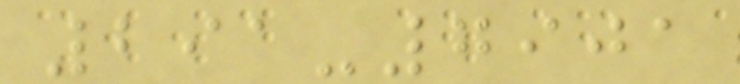291-7901
